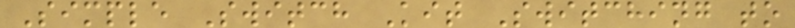Simple Switch Kit Switching to
